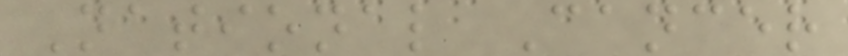National Cancer
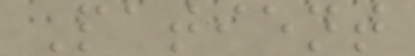Patient
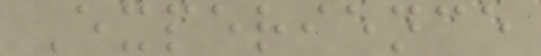Experience
